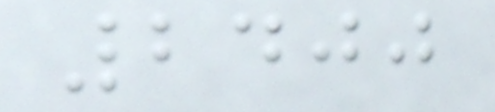2400
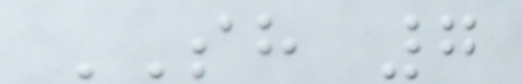SH 7
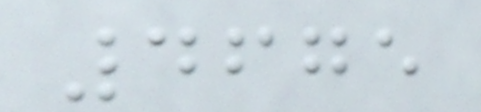4675
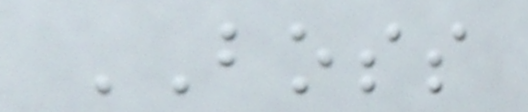BOSS
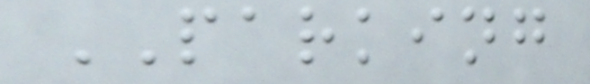PARKING
